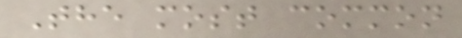The most common
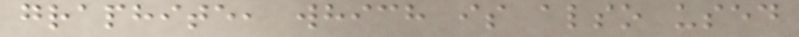graphite, which is also used
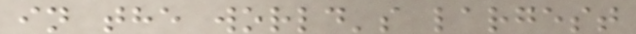in the world's largest
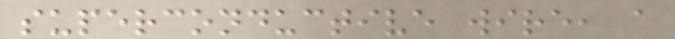superconductive wire, a
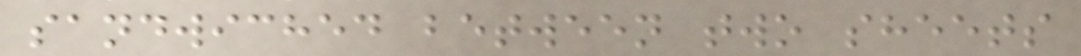sandwiched between two sheets
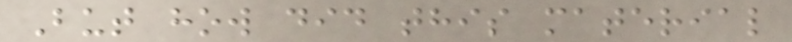But how did this material
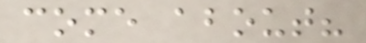come about?
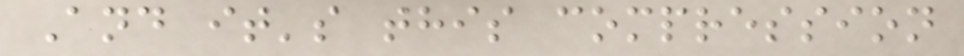And it's this compression
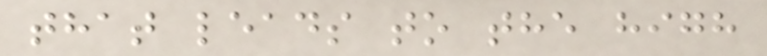that leads to the high
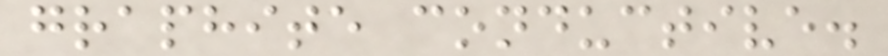graphite conductive.
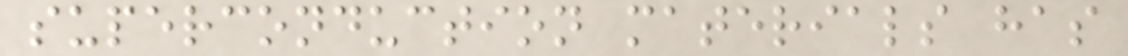superconduction materials has
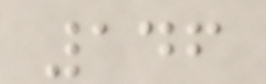146
